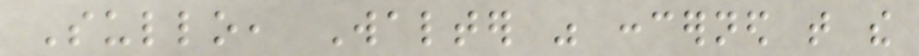Sullo, Walter was concerned that the
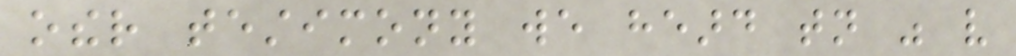other testimony we heard tonight was very
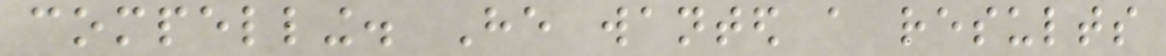compelling. He wanted a results
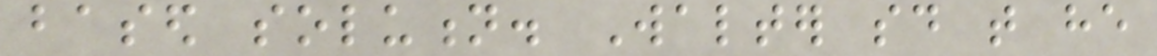based solution. Walter said that he
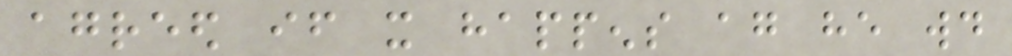agreed if it happens again he would
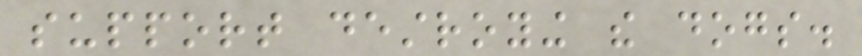support destroying the dogs.
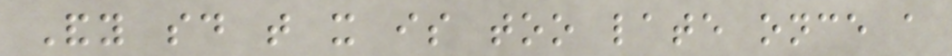Andy said that it is too late once a
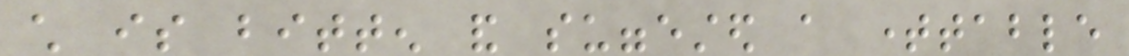child is bitten and suggested a timetable
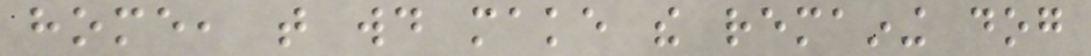home, that would make the remaining dog
